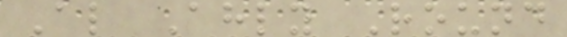Al Ahly Round
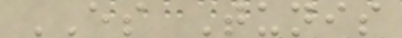ES Tunis
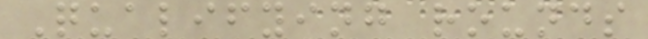Qualifying rounds
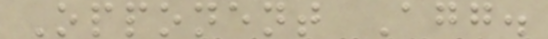Opponent Agg.
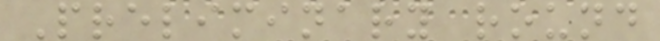Preliminary round
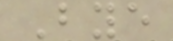Bye
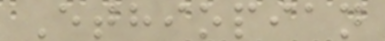Ethiopian
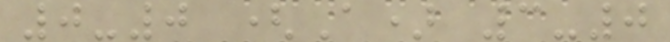0-0 (A) 3-0
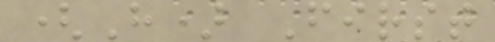(H) First
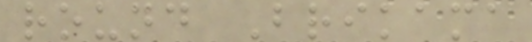round Brikama
